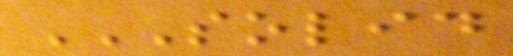SOLID
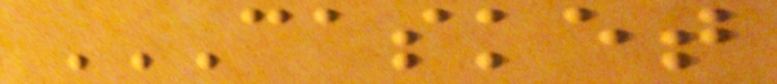CASKET
